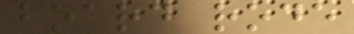board rode
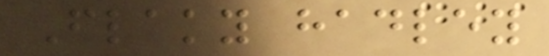Flaky hadley
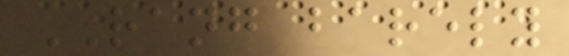RANG barely
